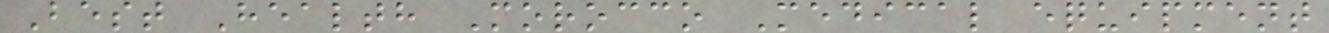Best Health Morocco Medical equipment
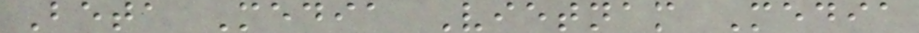Beta Media Vietnam Media
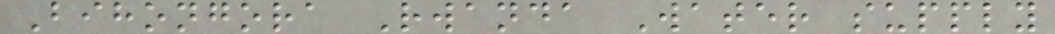Bihongora Rwanda Water supply
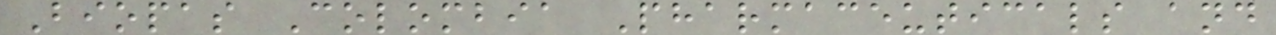Biopas Colombia Pharmaceuticals and
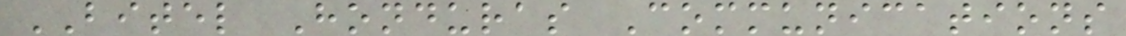BITEL Honduras Communications
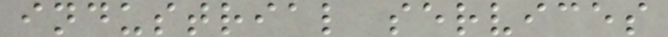industrial services
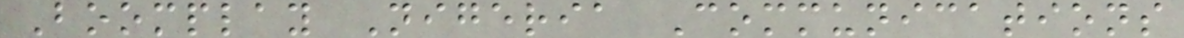Boomplay Nigeria Communications
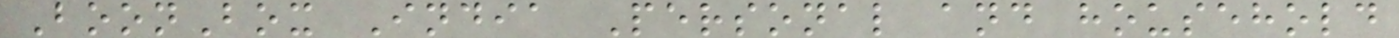BoonBox India Personal and household
